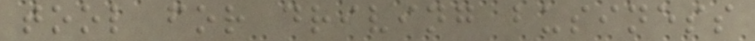tool for driving business
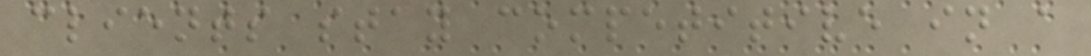clients stay competitive in a
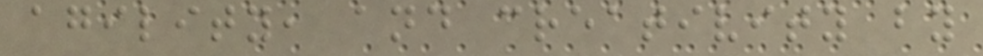agility, and creativity by
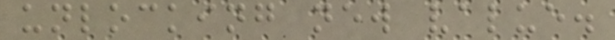unlocking new value.
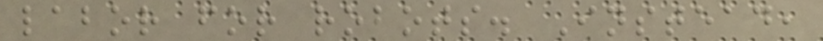labor for robots. Instead,
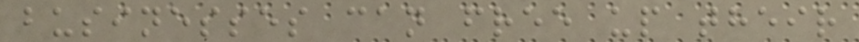businesses can free up their
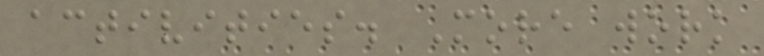activities. More work
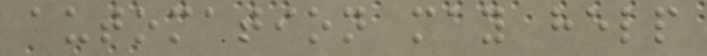automation may help
